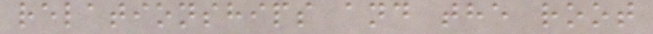relationships and the root
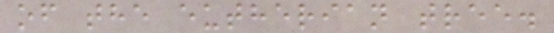of the eutherian tree.
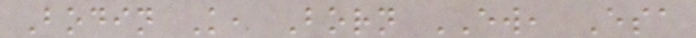Bodin K, Born EW, Esa
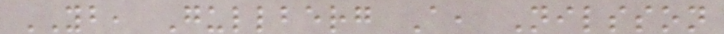YB, Gullberg A, Nilsson
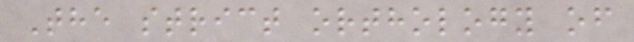The strict orthology of
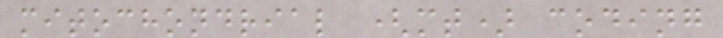mitochondrial (mt) coding
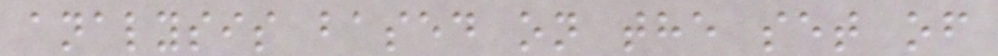analysis based on the set of
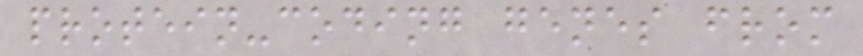protein-coding genes from
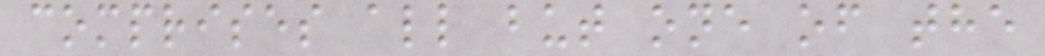comprises all but one of the
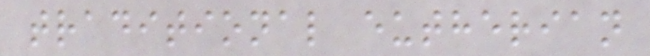traditional eutherian
